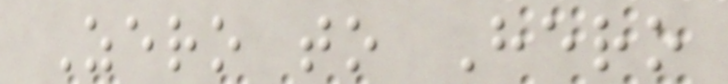Zero to Hero
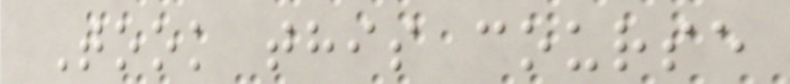Took this course
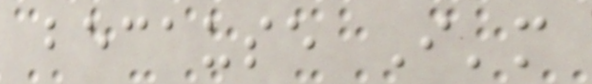because I'm
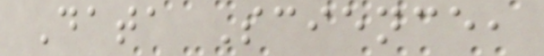Data Science,
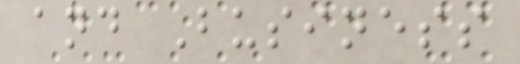and Business
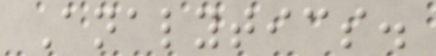Analytics.
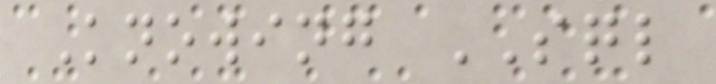Knowing SQL
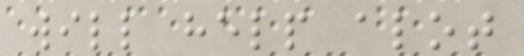will help alot
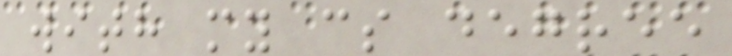with my cs degree
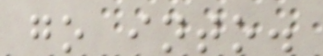go into.
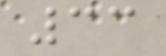33
